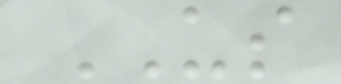US
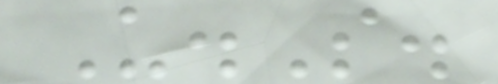U.S.
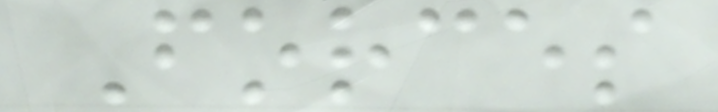Forces
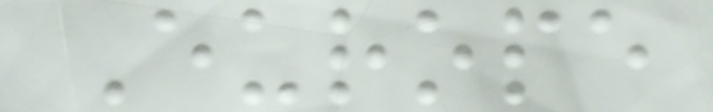Europe
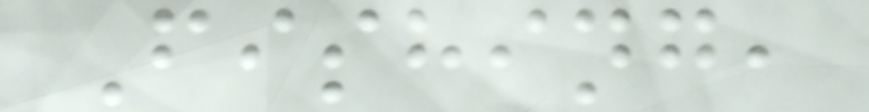Fishing,
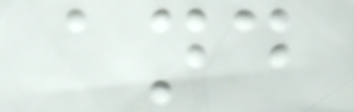and
